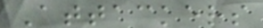Attackers
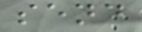send
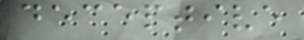deceptive
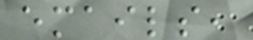emails,
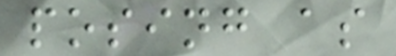posing as
